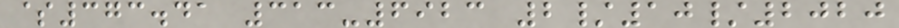$373.41 313-6923 2/10/2020
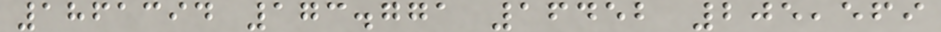1861394 173.771 16452 205,569
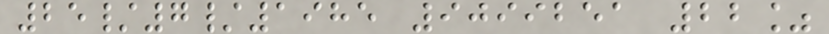25/7/1985 9099251 22%
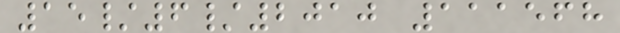15/6/2010 111568
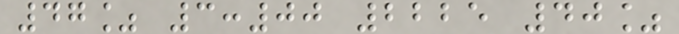47% 3:00 2225 40%
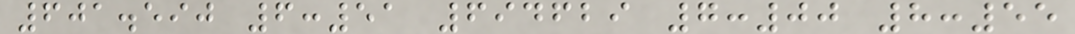601.590 6:51 694629 7:00 8:55
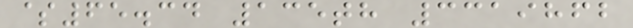$65.34 135th 3319862
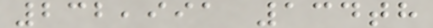232,991 134th
